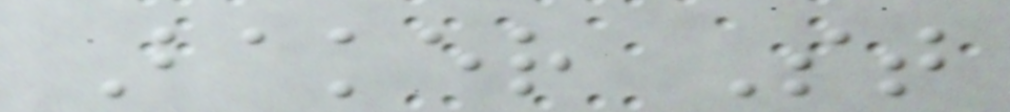Baker St
